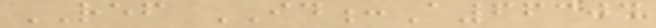REF ID:A66304
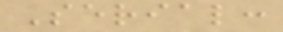Serial:
